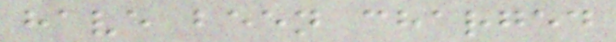have been charged
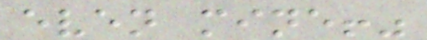even mine!"
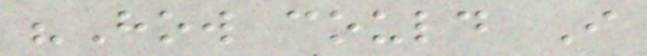"How could I
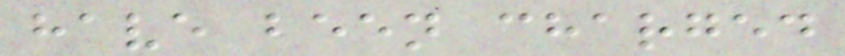have been charged
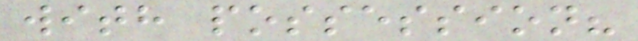with possession?
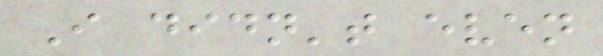I didn't even
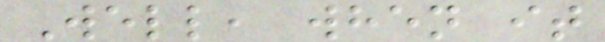Well, when it
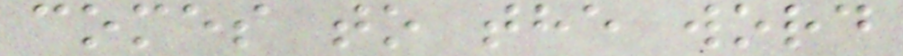comes to the word
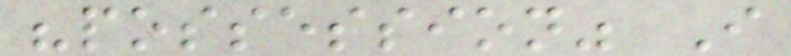"possession" I
